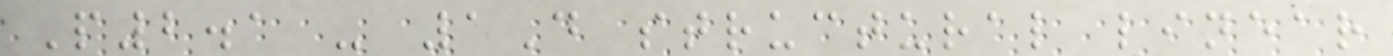P2.1 - 1D structural linear
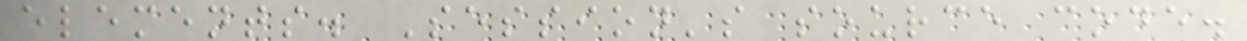elements. Session's source code.
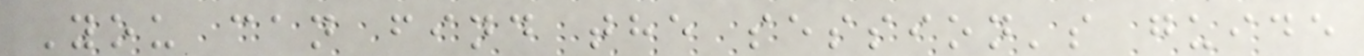You can find the session's guide
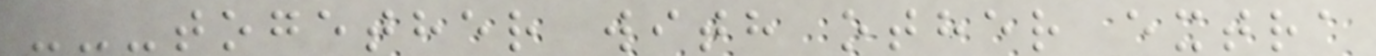---together with other extra
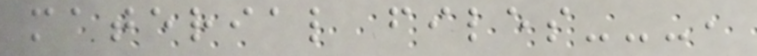material files---,
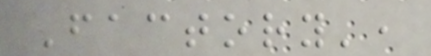Factory',
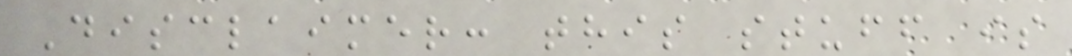Disclaimer: this stuff is
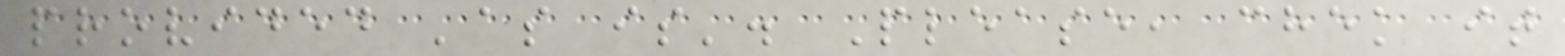provided 'as is'. Please, chek it
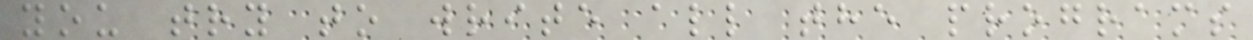you try to write all the programs
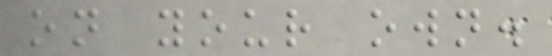on your own.
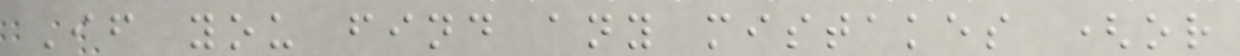If you find any mistakes (or
